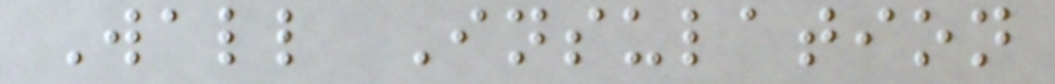Wall Insulation
